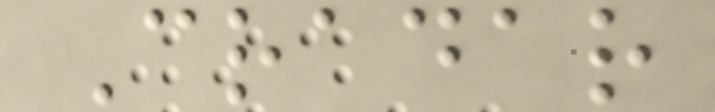Cradar
